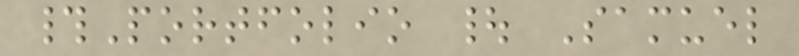#Portfolio | Samuel
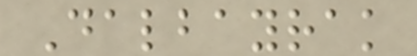Dalbayrak
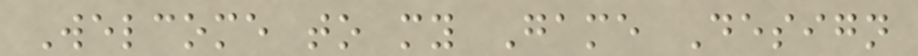Welcome to my Game Design
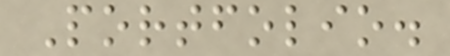Portfolio.
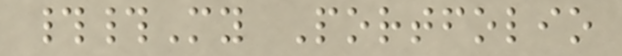##My Portfolio
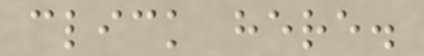click here.
